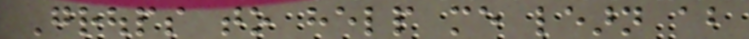Groups to help me learn about
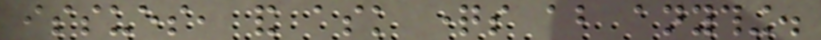issues, and ask questions about anything.
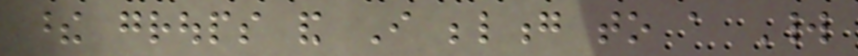these groups and I belong to a World
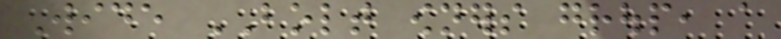Wide BOLT owners group, a
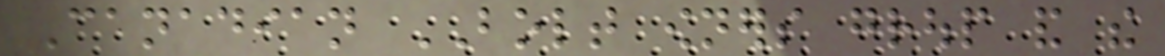Canadian BOLT owners group and the
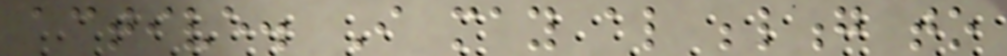active. I may also belong to
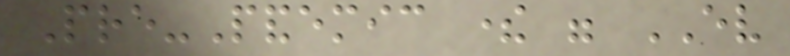Pre-Pandemic there were EV
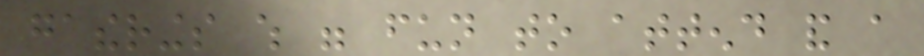gatherings which were fun to attend and a
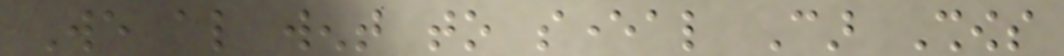We also went to several Car Shows
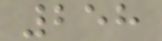258
